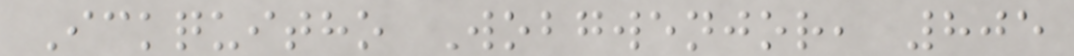Ickquitho Wobgwenjor, 805
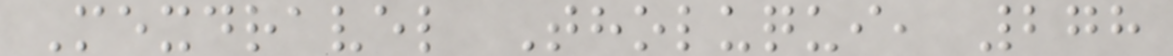Mexdravel Tholuqui, 278
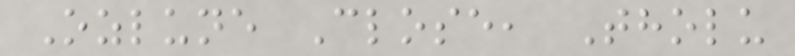Ozlune Close, Tholu
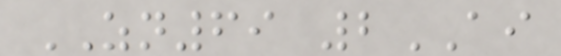ZN69 2AI
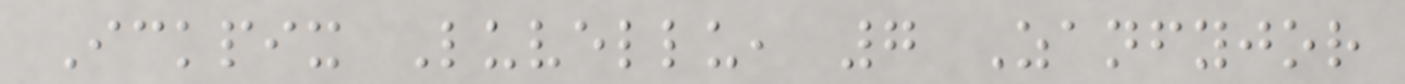Ickpix Luvellu, 7 Zanfyjor
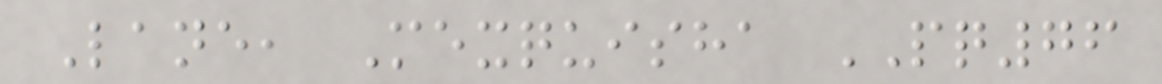Lane, Mexquisha PQ76
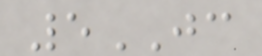5JC
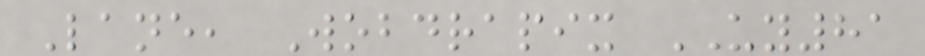Lane, Wobdrapix UY81
